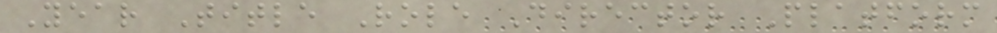Year Title Role Director Platform
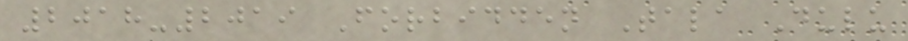2018-2019 Forbidden Tala Dulu
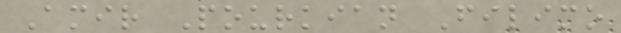Amir Pourkian Filimo
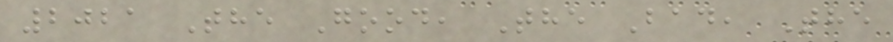2021 The Good, The Bad, The
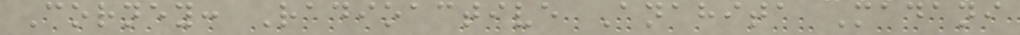Corney: Radioactive Anahita Madani
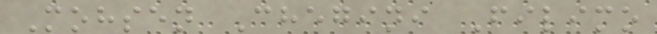Mohsen Chegini Filimo
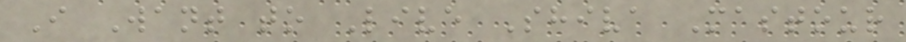I Want to Live Shiva Mastour
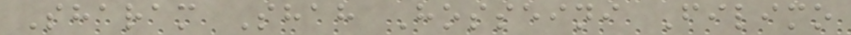Sharam Shah Hosseini Filimo
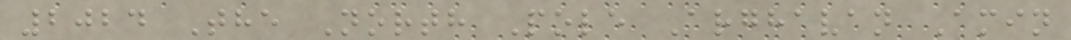2024 The North Pole Arghavan Amin
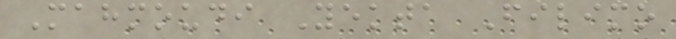Mahmoudi Yekta Filimo
